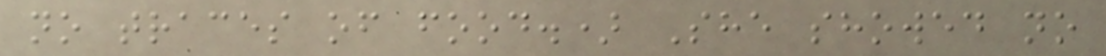no traces of food.) She showed no
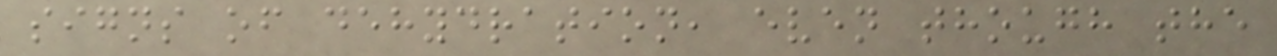signs of dehydration, even though the
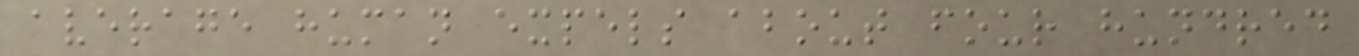average human expels about four hundred
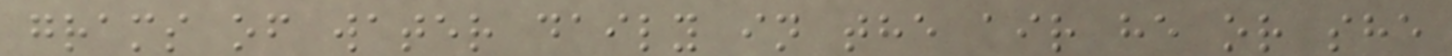grams of water daily in the air he or she
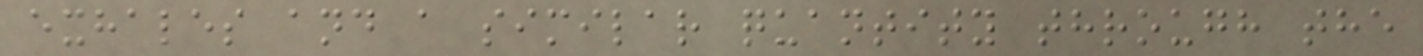exhales and a similar quantity through the
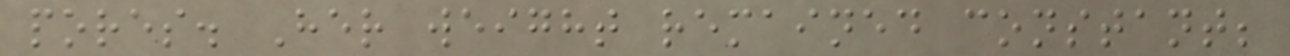pores. Her weight remained constant;
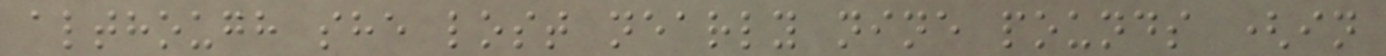although she lost nearly nine pounds (in
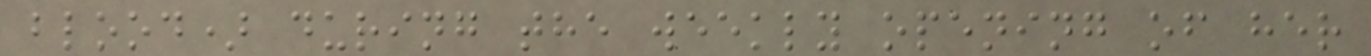blood) during the weekly opening of her
